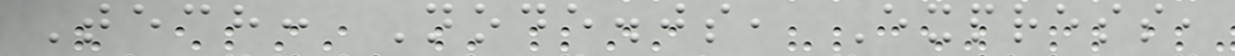Tech: Node.js, Express,
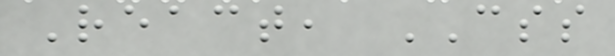React, CSS
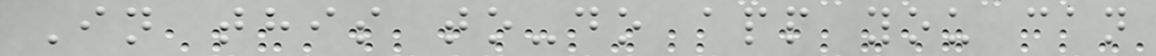In this to-do app you can
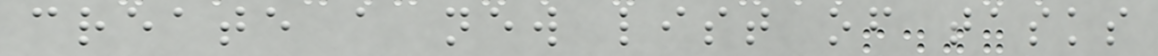create a new list of tasks
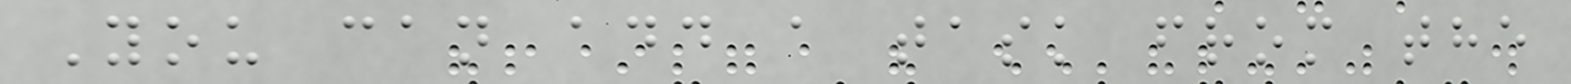You can add a task from the
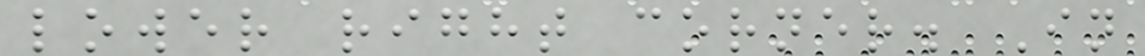lower right corner. In
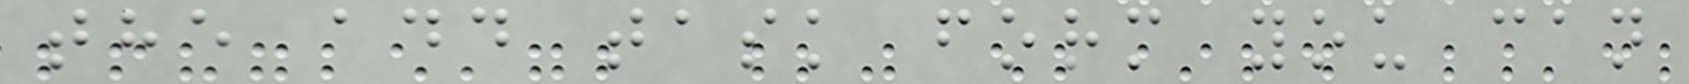the add task form you can
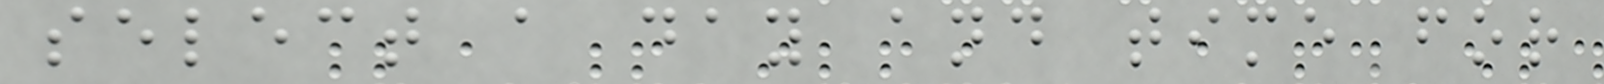select a day and time for
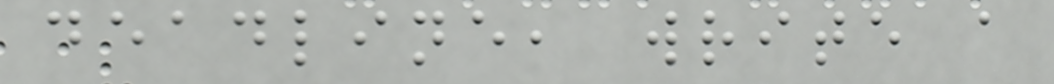deadline, write a
